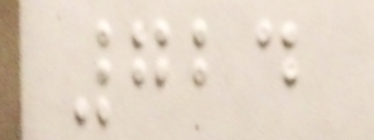724
